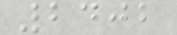2402
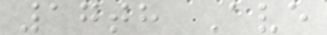17th Ave
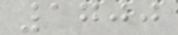1700
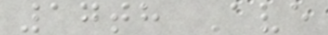17th Ave
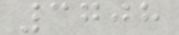3708
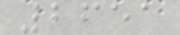2651
